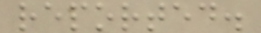reported.
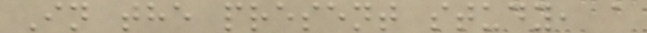In the present study, a
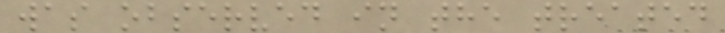was observed in the treated
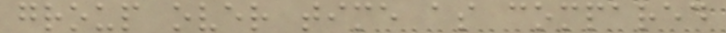group over time as compared
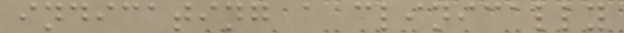indicating a clinically
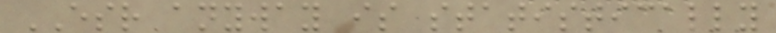ESR anyway is statistically
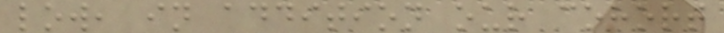low, in addition our cohort
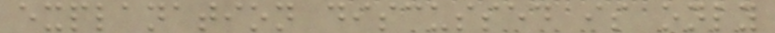explanation discussed is only
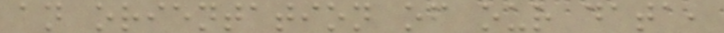an orientation of our data,
